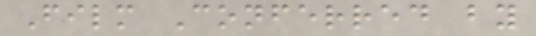Film Conferred by
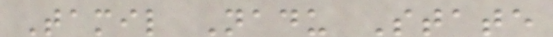Tamil Nadu State
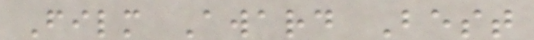Film Award Best
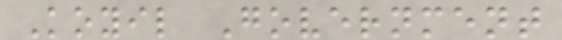Koyil Government
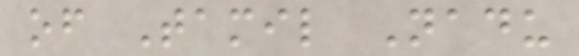of Tamil Nadu
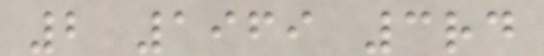2 1969 3rd
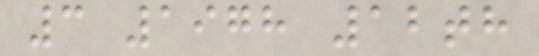3 1978 12th
